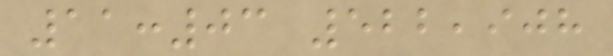11:03 522,908
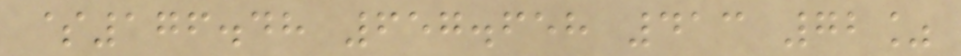$176.48 657.658 413 72%
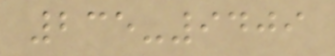235-9409
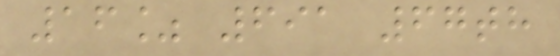16% 691 67th
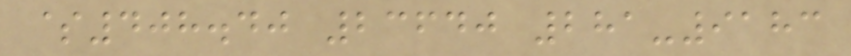$408.40 23640 281-9183
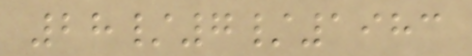28/7/1983
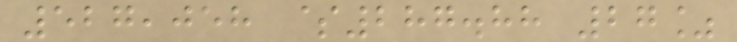527,058 $287.88 27%
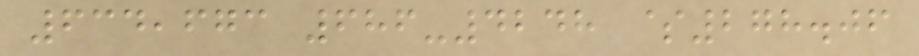634,673 686-4248 $278.06
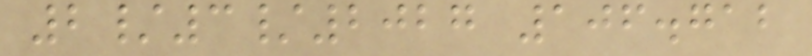2/3/2027 106.712
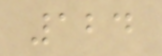124
